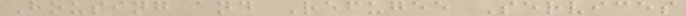Housing and Refugee Services
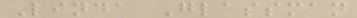Linda Glassman
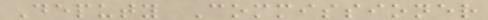Deputy Commissioner
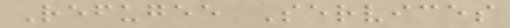Refugee Services
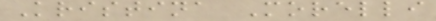Kristina Morelli
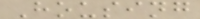Housing
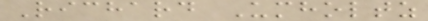Richard Umholtz
